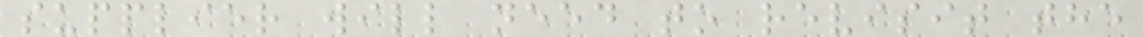supplier will need to revisit the
